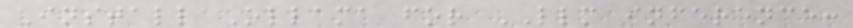Install Ollama for LLM inference:
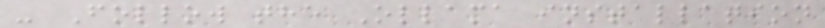- Follow the Ollama installation
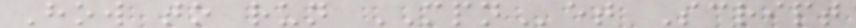How to run MPNet Script
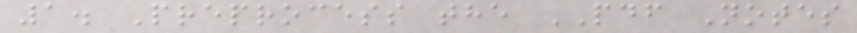1. Preprocess the PDF Notes
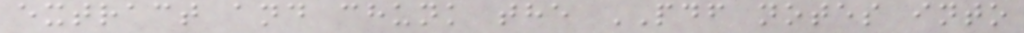extract and chunk the PDF notes into
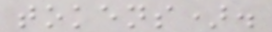tokens).
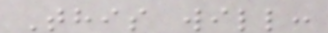This will:
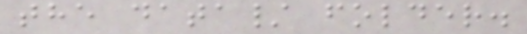the data/ folder.
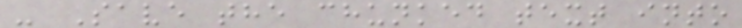- Save the chunked text into
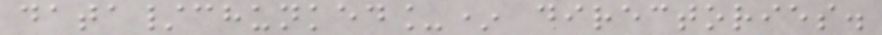data/chunked_* directories.
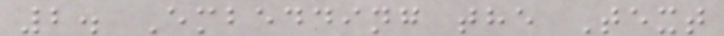2. Embedding the Text
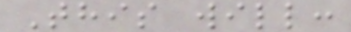This will:
